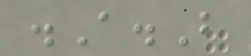.A.B
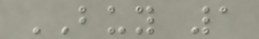BUY 1
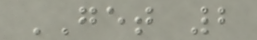GET 2
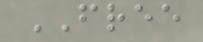FREE
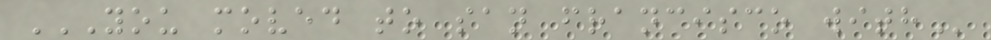YOU MOVED TO SAN FRANCISCO WITH
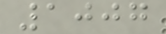1007
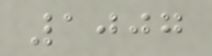1007
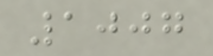1007
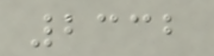2332
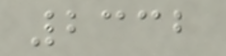2332
